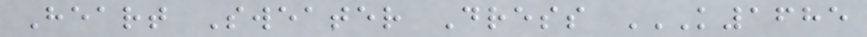Heart Sweater Dress K1685
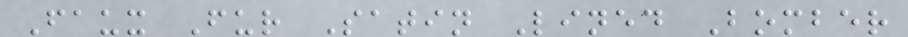Faux Fur Satin Lined Bomber
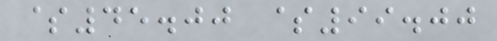$45.00 $99.00
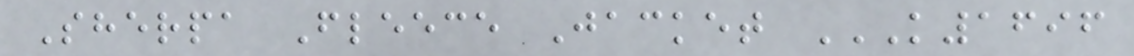Sherpa Fleece Jacket K1696
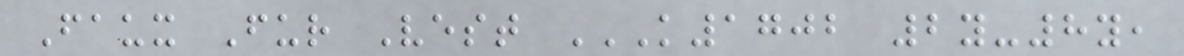Faux Fur Vest K1702 2Y-8Y,
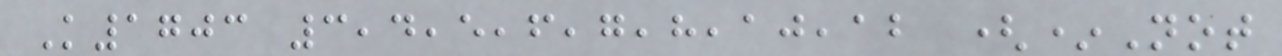K1703 3,4,5,6,7,8,10,12 (*Not
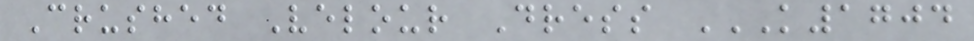Crushed Velour Dress K1704
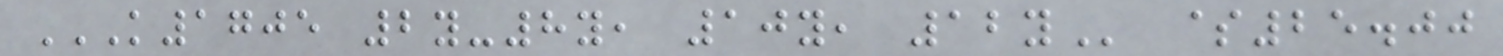K1705 2Y-8Y, 10Y, 12Y $25.00
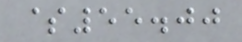$55.00
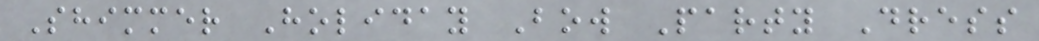Shimmer Holiday Bow Party Dress
